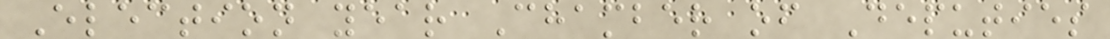Election year Chamber of Deputies
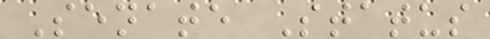Senate Status
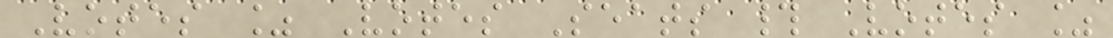Votes % Votes Seats # Votes %
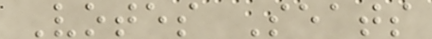Votes Seats
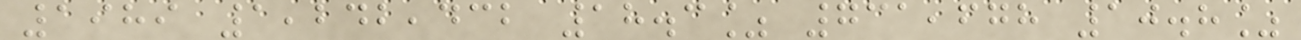1989 1,242,432 18.3% 731,678 10.8%
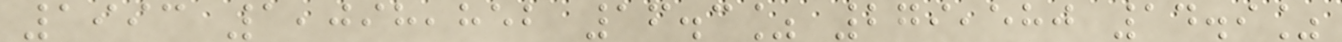1993 1,098,852 16.3% 279,580 14.9%
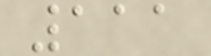111
